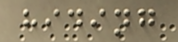hiding
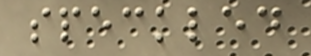speckled
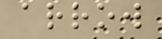arrow
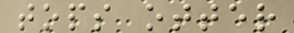tops otter
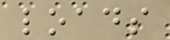loads
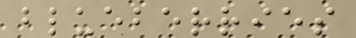blueberries
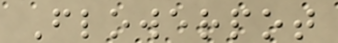Flowerpot
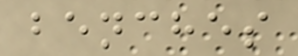benches
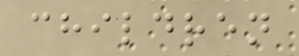children
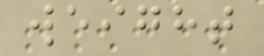weight
